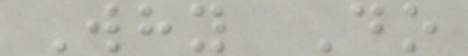Why Do
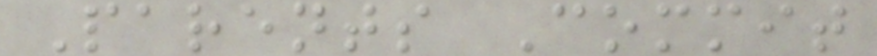Parents Commit
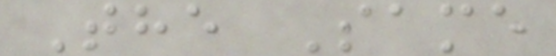The Same
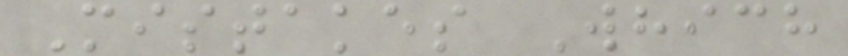Mistakes Which
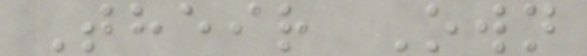Their Own
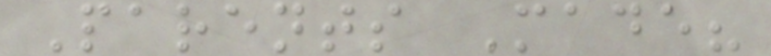Parents Made?
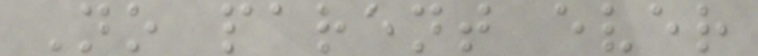No parent ever
